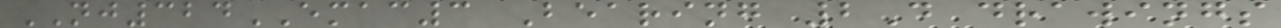NJ324EMAC3 Bearing 2D drawings
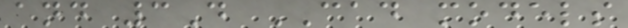and 3D CAD models
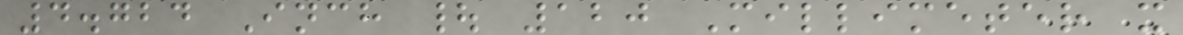4.724 Inch | 120 Millimeter x
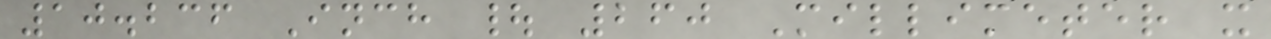10.236 Inch | 260 Millimeter x
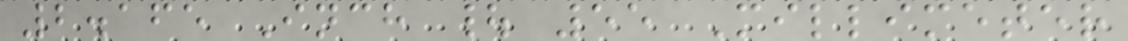2.165 Inch | 55 Millimeter
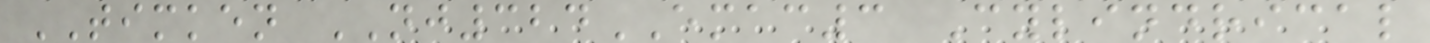TIMKEN NJ324EMAC3 Cylindrical
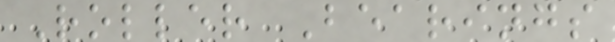Roller Bearings
